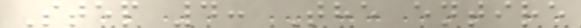Step 4: The entire
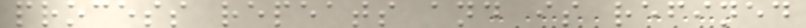process repeats and is refined
